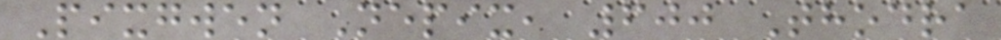Pixgwen Nepix, 600 Thodra
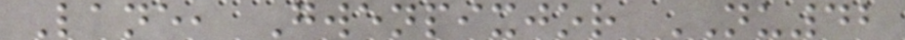Lane, Gwenpixjor NU42
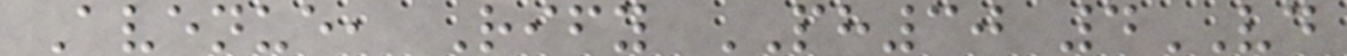Avenue, Rify PH30 4VD
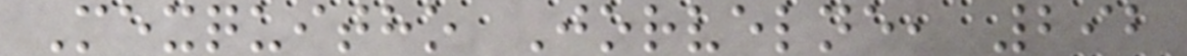Mexquitho Jorvelne, 292
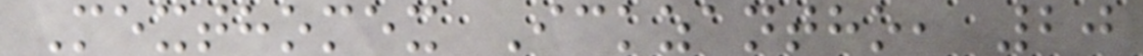Mexthomex Ickzantho, 20
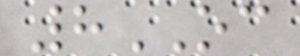8OC
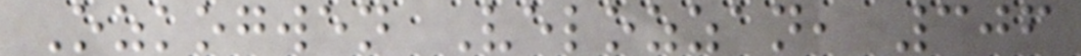Ozkogwen Velozzan, 306
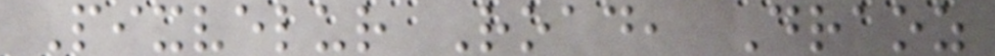Pixvelur Road, Draoz
